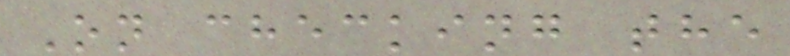On checking the
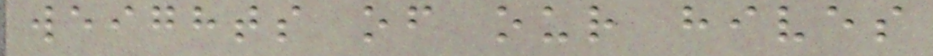weights of our hives
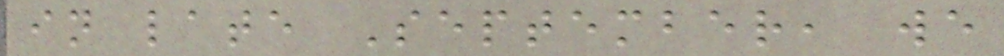in late September, we
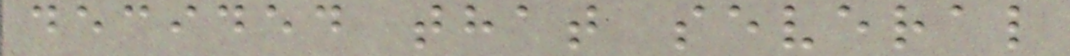decided that several
